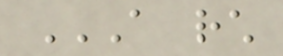A RCH
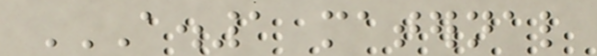A.1 MATERNAL
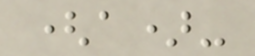(a)-
